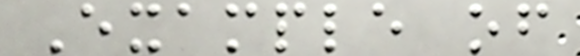Example of
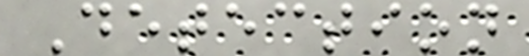Detection
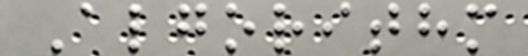Algorithm
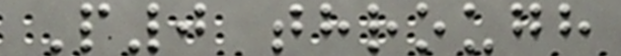P0 through
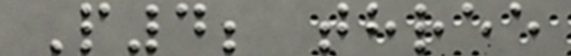P4; three
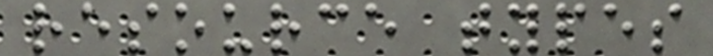resource types
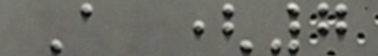A (7
